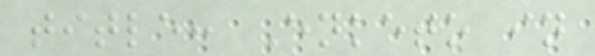title: Enketo in
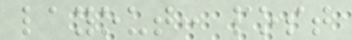layout: post
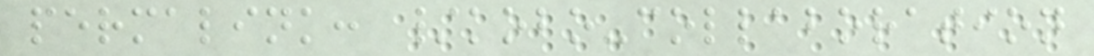permalink: /kobo-collaboration
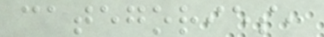categories:
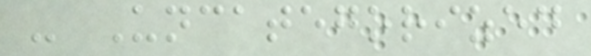- Uncategorized
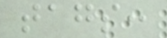tags:
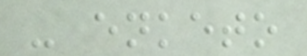- enketo
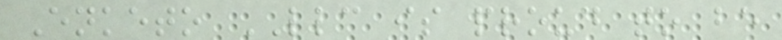Enketo LLC is proud to be
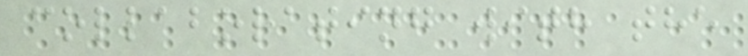collaborating with the
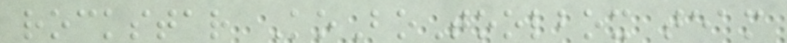rockstar KoBoToolbox team
